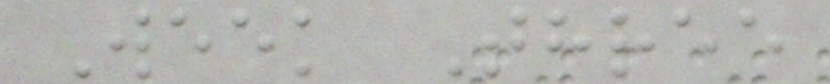Week Three
